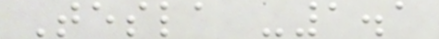Tesla -1.1
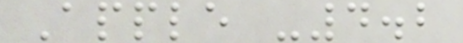Apple -4.2
